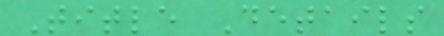Title Details
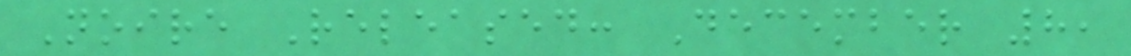Noire Released: December 8,
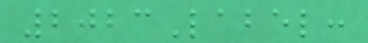2023Label:
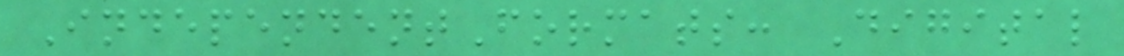IndependentFormats: Digital
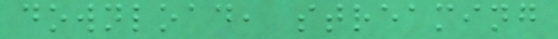download, streaming
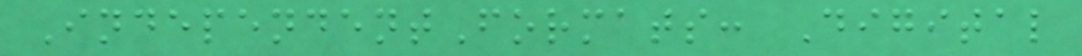IndependentFormats: Digital
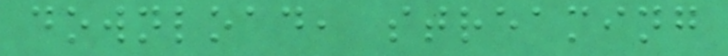download, streaming
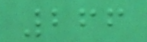266
